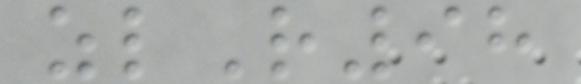zlR98
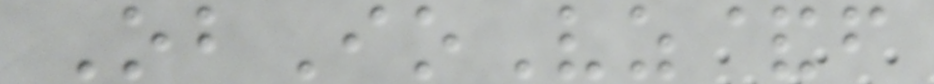ObIoVz&f
